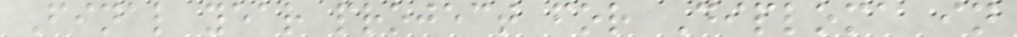Final year project for Diploma in
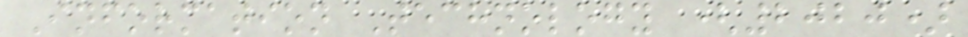Information Technology (2020)
